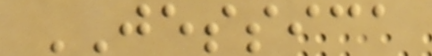JESSICA
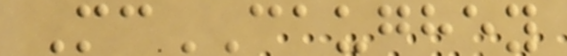McCAUGHEY
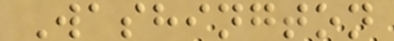Washington
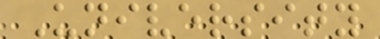University
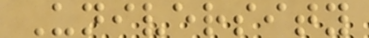University
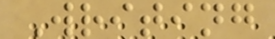Writing
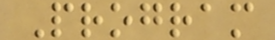Program
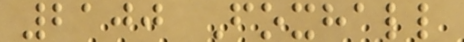2100 Foxhall
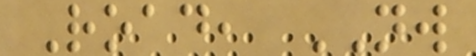Road, NW
